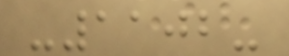-1102-
